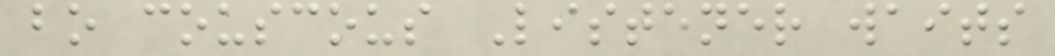bo couscous Listener waits
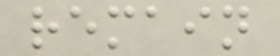remain
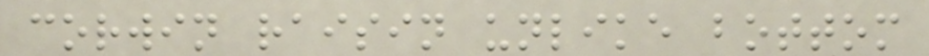corwin raisin unlike bottom
